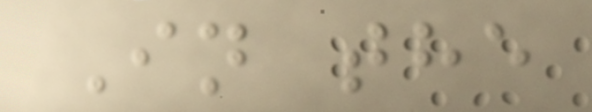In the
